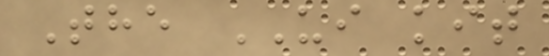The UI kit
